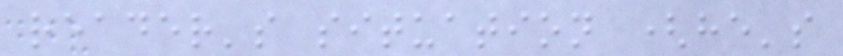reader's situation (he's
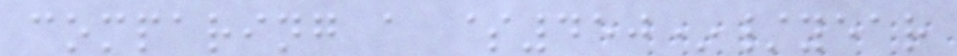comparing a $450*/year
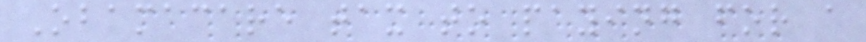Obamacare tax to paying for a
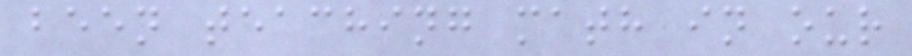been teaching math in our
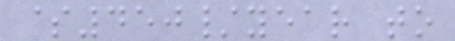$450/year to
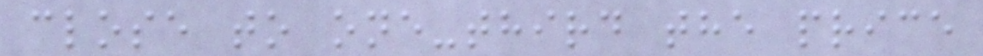close to one-third the price
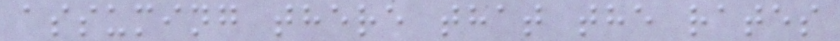assuming there that the rates
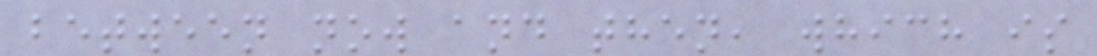between now and then, which is
